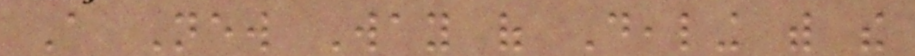A New Way of Dealing with the
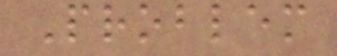Problem
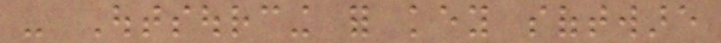- Outsourcing for key software
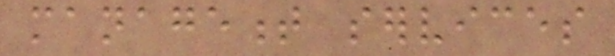management services
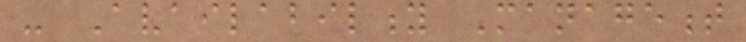- Availability Management
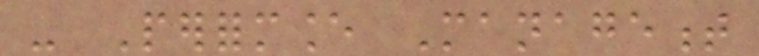- Performance Management
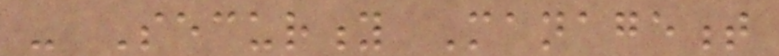- Security Management
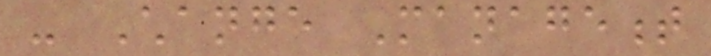- Change Management
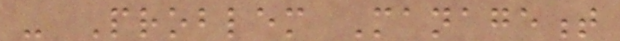- Problem Management
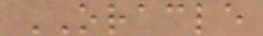ORACLE
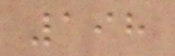198
